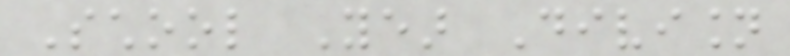School Year Division
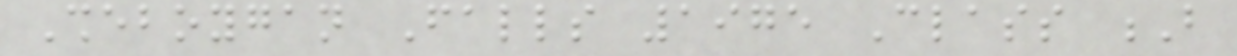Sheboygan Falls 1975 Class B
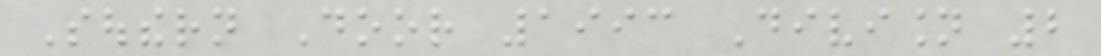Southern Door 1993 Division 2
